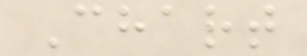Chart
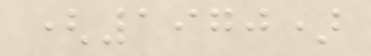(1970)
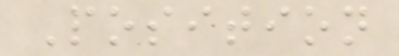Position
